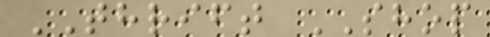THRIFT SHOP
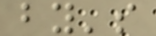by's
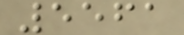5561
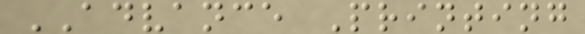ADVANCE Printing
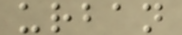urban
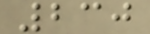230
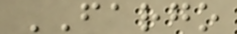FARGO
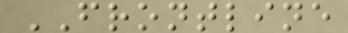FRONTLINE
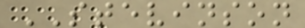STEVINSON
